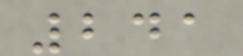241
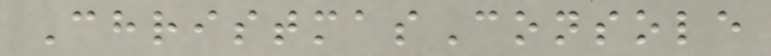ChristmasConsole
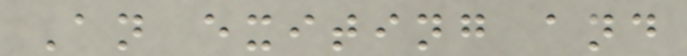An exiting and
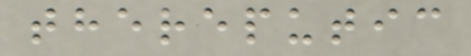thereputic
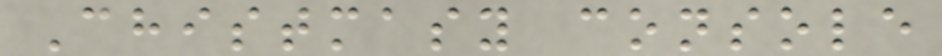Chistmasy console
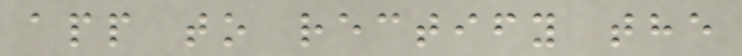app to rectify the
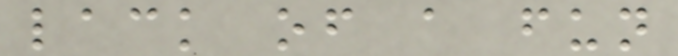lack of a fun
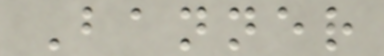Banner
